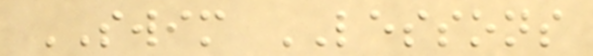SWIM LESSONS
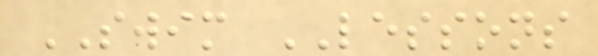SWIM LESSONS
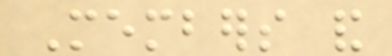Members and
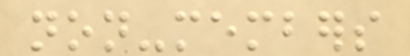non-members
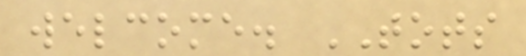welcome. TOTS
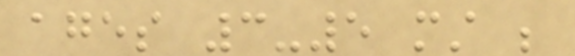ages 3-5 must be
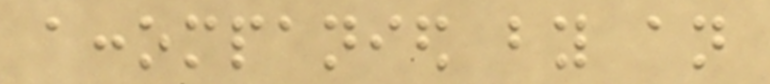accompanied by an
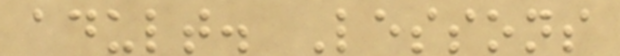adult. Lessons
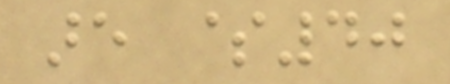are $40
